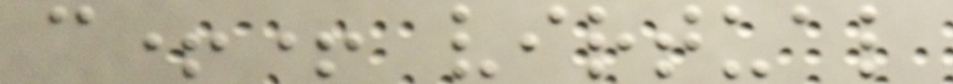c++ virtual
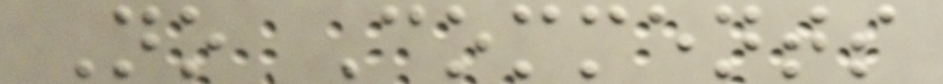No Comments
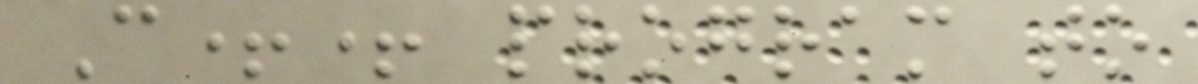C++ program to
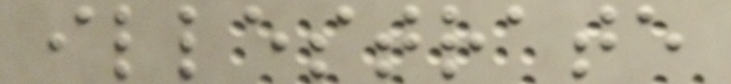illestrate
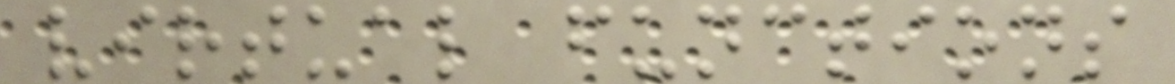virtual functions
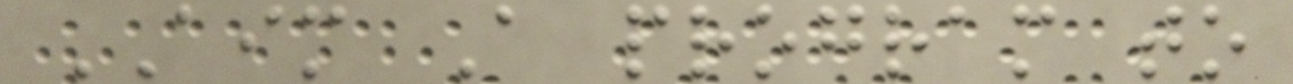AIM A program to
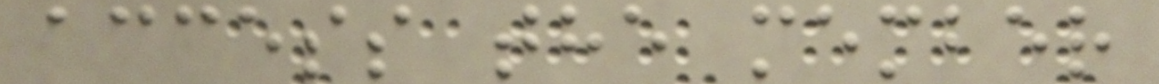access the member
